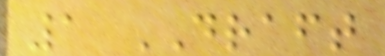1 DRAFT
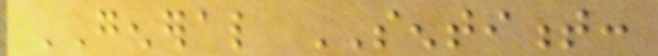GENERAL SENTIMENT:
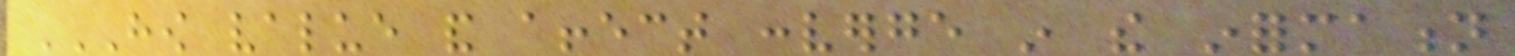HOW VALUE AND AFFECT CONVERGE IN THE INFORMATION
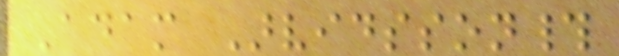Adam Arvidsson#
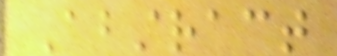Abstract
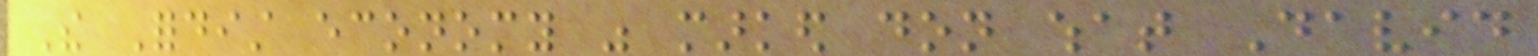The Fordist economy was marked don what David
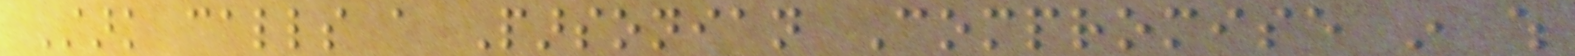Stark calls a Parsonian Compromise in which
